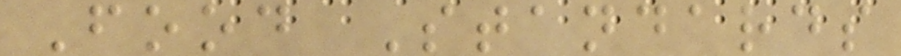Food Standards
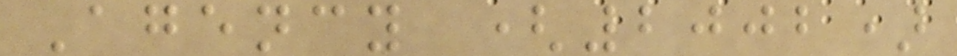Agency (2002)
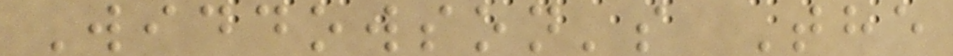Widdowson's The
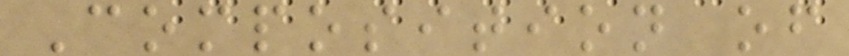Composition of
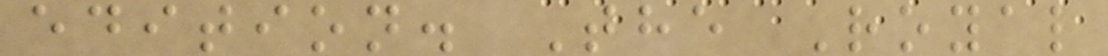edition. The Royal
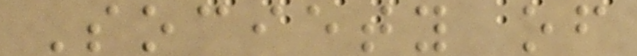Society of
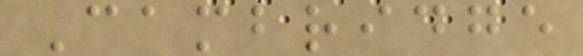Cambridge
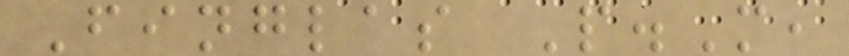Finglas P.M,
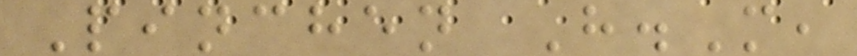Pinchen H.M,
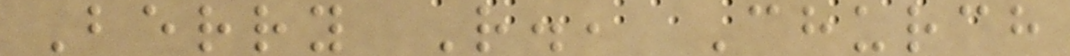Berry R., Church
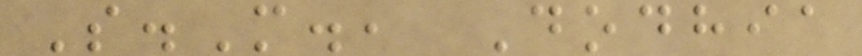S.M., Dodhia
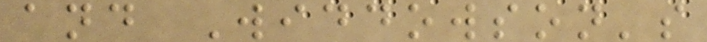and Widdowson's
